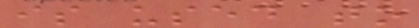is used to
